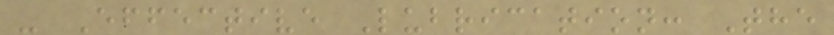- Effective Lubrication: The
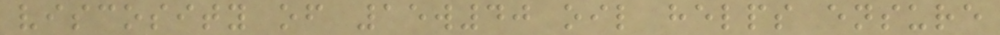viscosity of 15w40 oil helps ensure
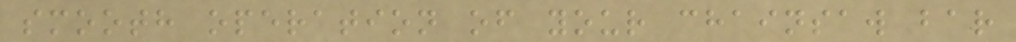smooth operation of your chainsaw bar
